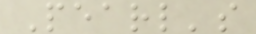Pearl's
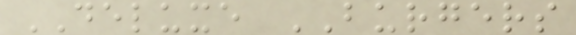DELUXE BURGERS
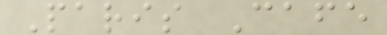Paris Cafe
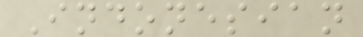Indonesian
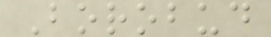Borobud
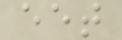eet
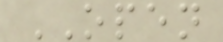OPEN
